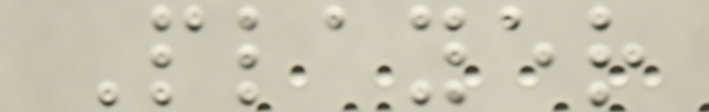Player
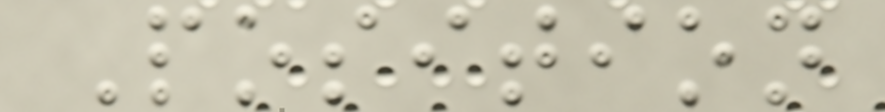Position
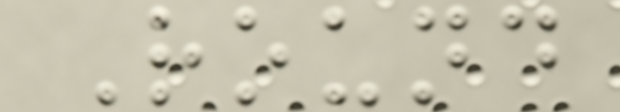Round
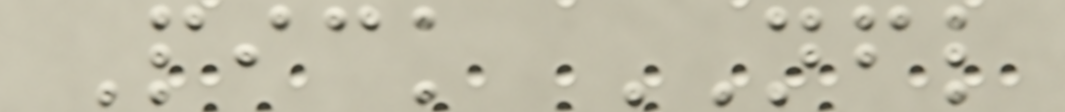Pick NFL
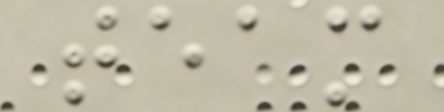team
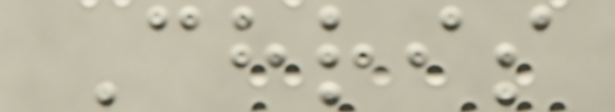Chris
